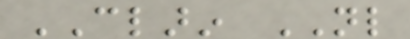CLARIN NL
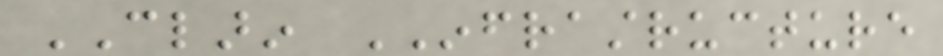CLARIN INFRASTRUCTURE
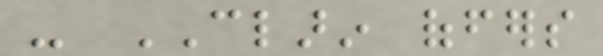- CLARIN offers
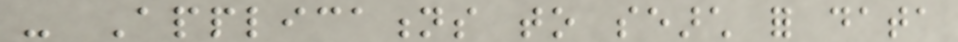- Applications to search for data
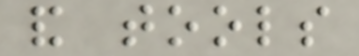and tools
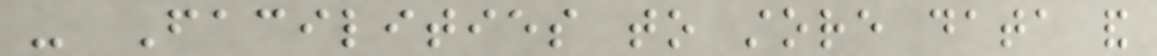- Facilities to store data and
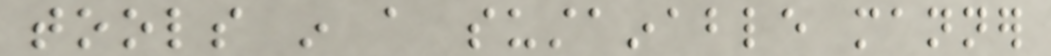tools in a sustainable manner
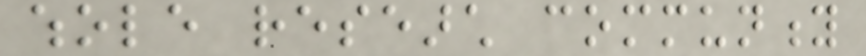whole research community
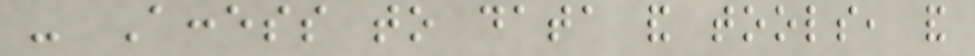- Access to data and tools, and
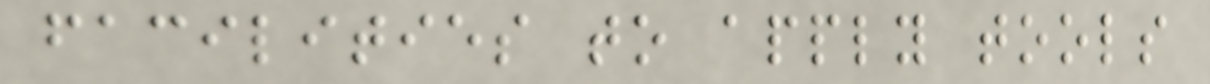facilities to apply tools
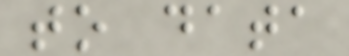to data
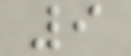9
